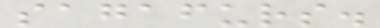sagafurs.
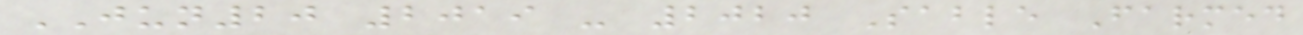JUN20 2019 - 2020 Sable Farmed
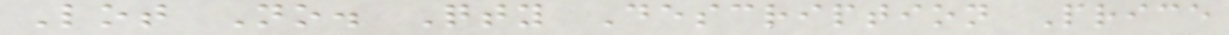Lot No. Qty Description Price
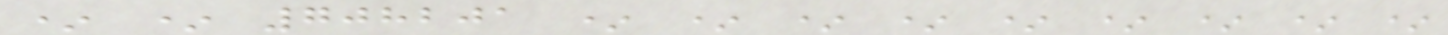* * 708201 * * * * * * * * *
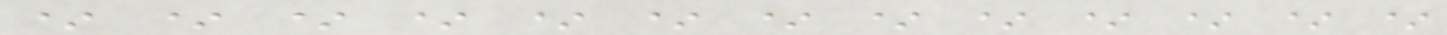* * * * * * * * * * * * *
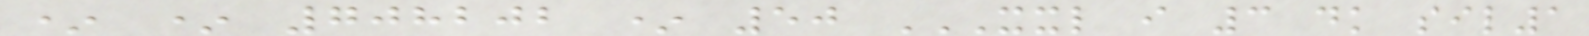* * 708202 * 50 XXL I 3 DK SIL1
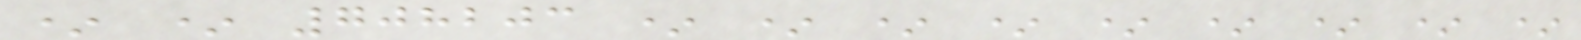* * 708203 * * * * * * * * *
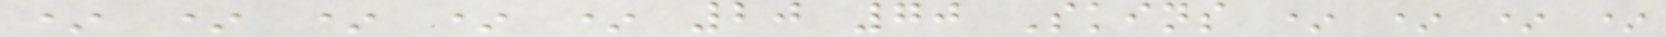* * * * * 20 70 Skins * * * *
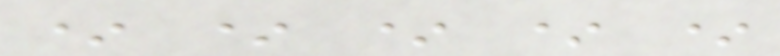* * * * *
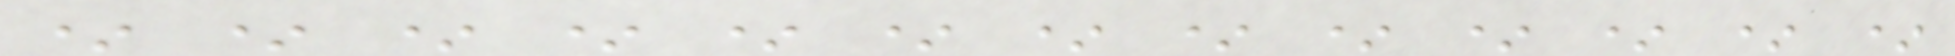* * * * * * * * * * * * *
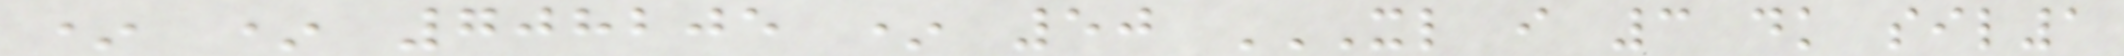* * 708205 * 50 XL I 3 DK SIL1
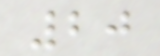20
